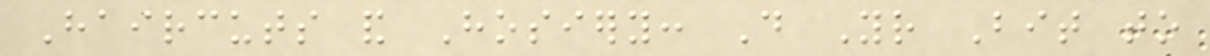Haircuts and Hosiery: Do Your Bit to
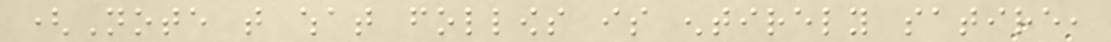(Note that what follows is entirely satire,
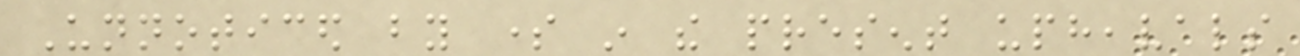Unnoticed by some in the present upheavals
